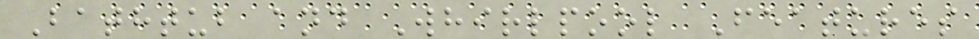Bathtub and Whirlpool Features
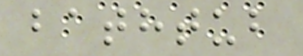bathtub
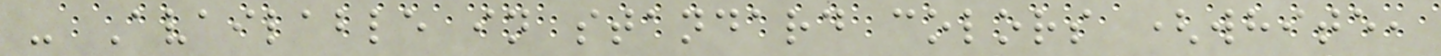- Available in standard colors (white,
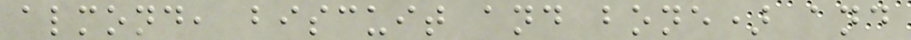almond, biscuit and bone) and
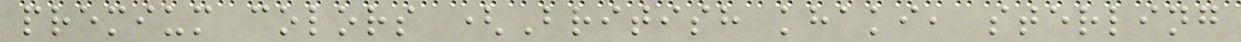premium colors (British khaki, sterling
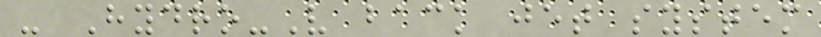- Hydro-V back jet system
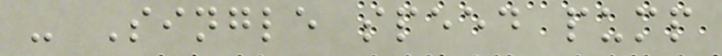- Single speed pump
